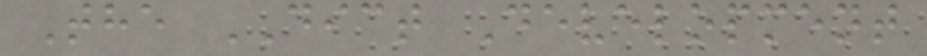The DICT Development
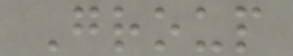Group
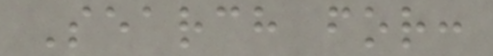Search for:
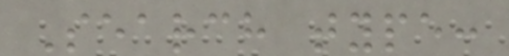Search type:
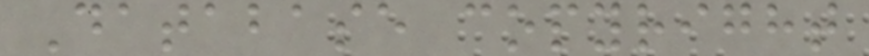Database copyright
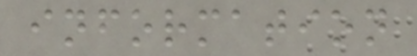information
